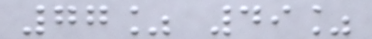77% 49%
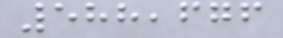588,676
